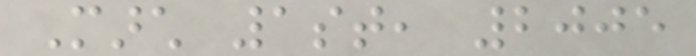March 1st, 2005
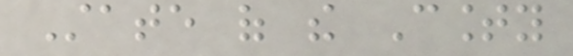State of the County
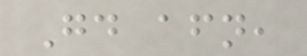Good afternoon,
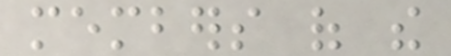members of the
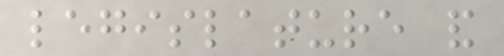legislature and
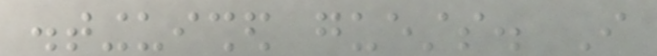distinguished guests. I
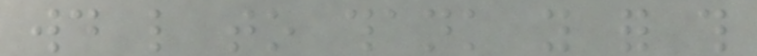would like to thank you for this
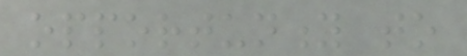opportunity to
